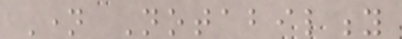Name Notability
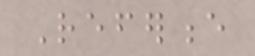Reference
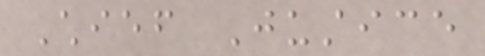Chief Justice
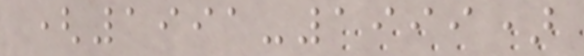(1991-1999)
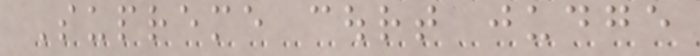Supreme court judge
